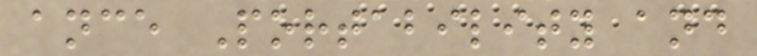ance Portability and
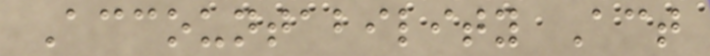Accountability Act
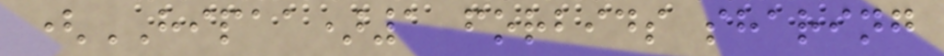(HIPAA)1 forbids sharing
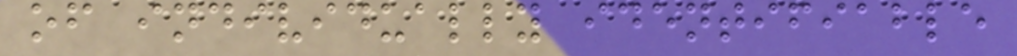of individually identifiable
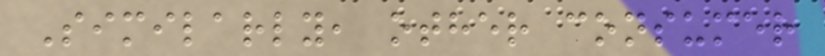Similarly, other consumer
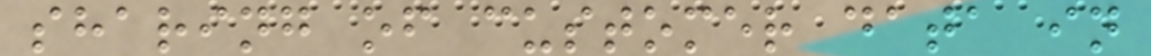sharing of customer data in
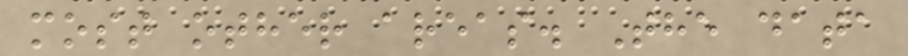most other areas. The data
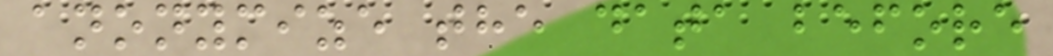anonymize the data before
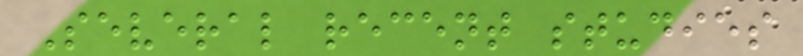Several recent studies
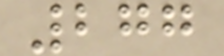277
